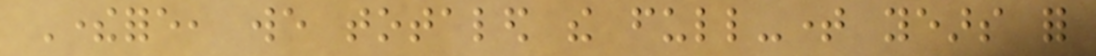Therefore, we totaled the full-time years for
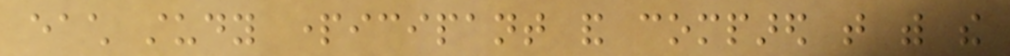each study participant and compared that with the
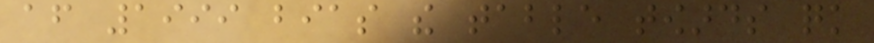after 1999 bias the table towards quick
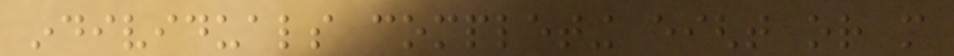individuals completing eight or more
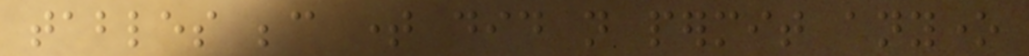tables because time did not permit anyone
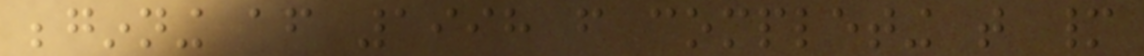beginning after 1998 from completing that many
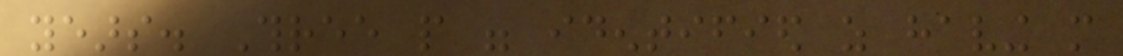years. Three people were identified as having more
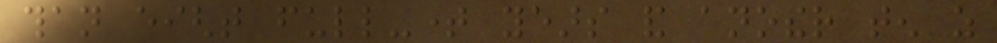than eight full-time years and another ten as
